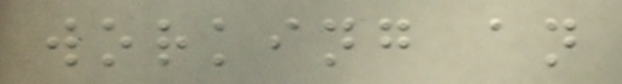working an
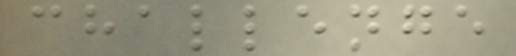challenge
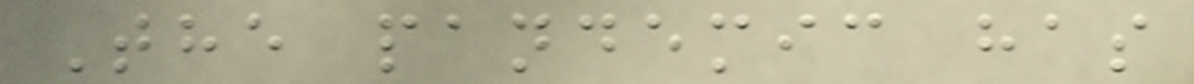The pandemic has
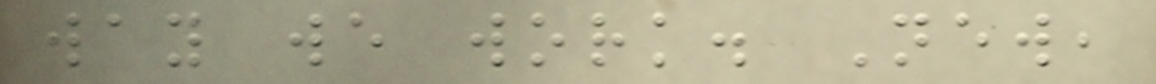way we work. New,
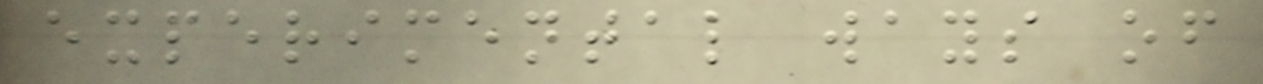experimental ways of
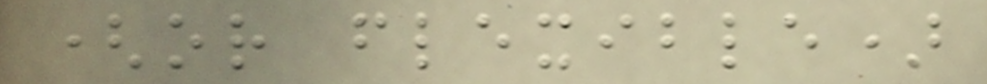(or flexible)
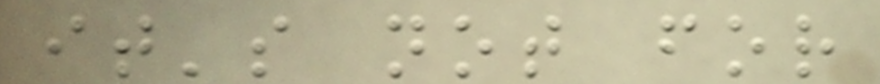it's not for
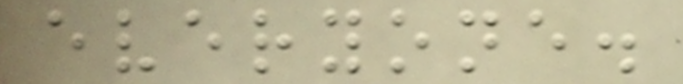everyone.
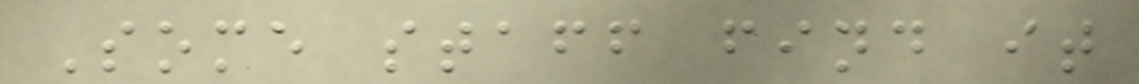Some staff find it
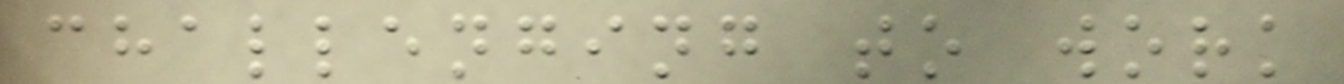challenging to work
